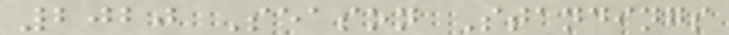2020 Season Standings
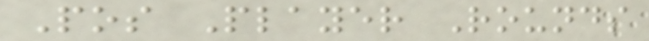Pos Player Rounds
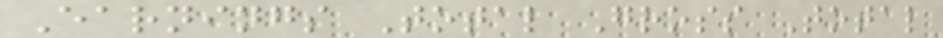Earnings Total Gross Total
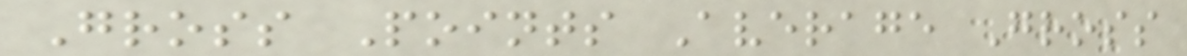Gross Points Average Gross
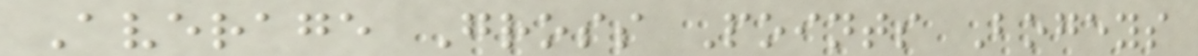Average Gross Points Bogeys
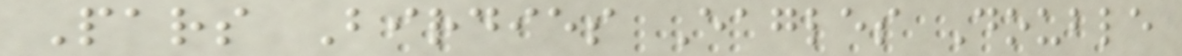Pars Birdies Eagles Double
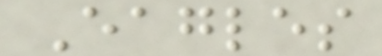Eagles
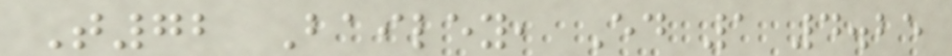T72 Bailey, Ed 1 4.25
